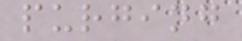purging
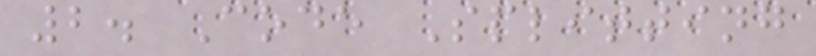2. Code Splitting
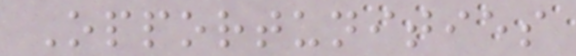Opportunities
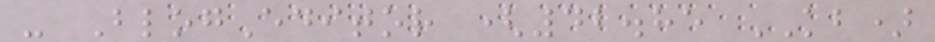- BlogEditor (42.85 KB)
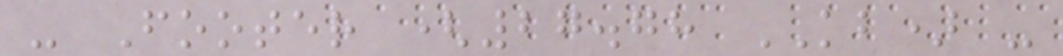- Footer (27.78 KB) -
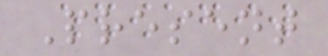Present
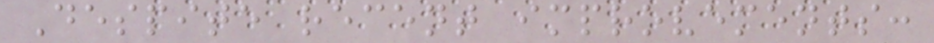Despite recent improvements:
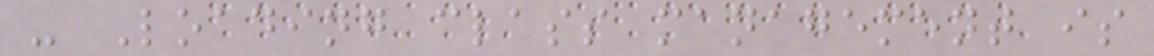- Loading class management is
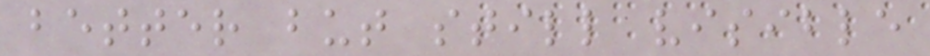better but still visible
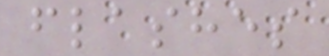flashes
